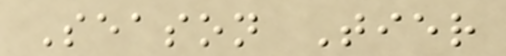Season Tier
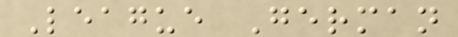League German
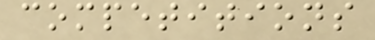competitions
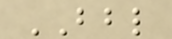BBL
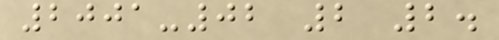2001-02 2 2.
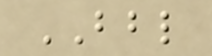BBL
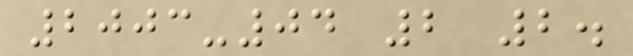2003-04 2 2.
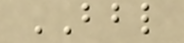BBL
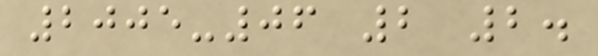2005-06 2 2.
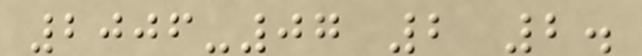2006-07 2 2.
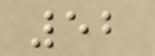52
